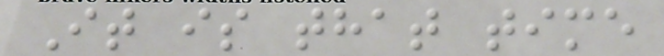It is that time
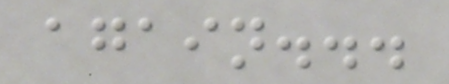again...
